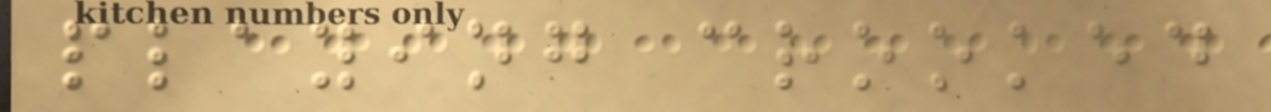playing crooked
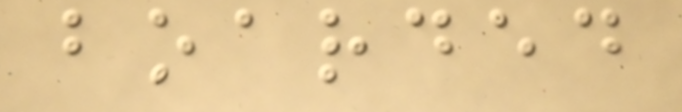boarded
